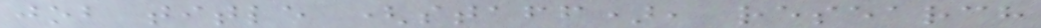job title (staff), research
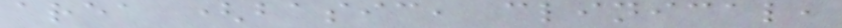area (basic, clinical,
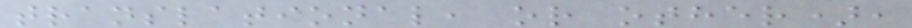translational, or other),
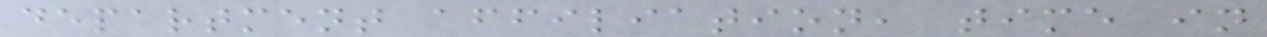department affiliation, time in
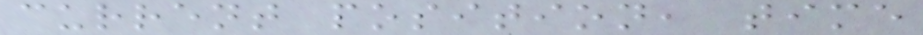current position, time
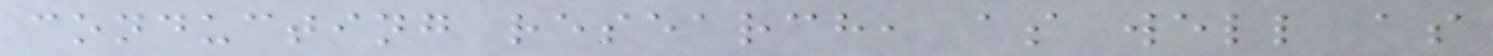conducting research, as well as
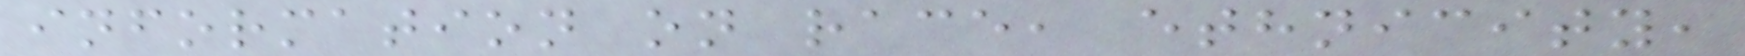information on race, ethnicity,
